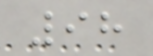98
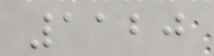1120
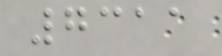7311
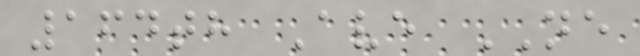164th Ave NE
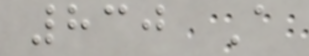830 A
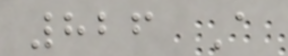826 A
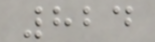824
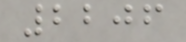2206
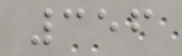356
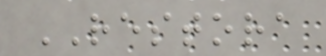RESTORA
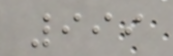999
